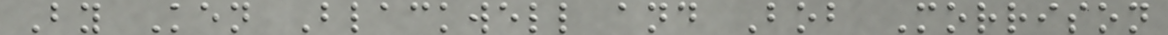By Ken Blackwell and Bob Morrison
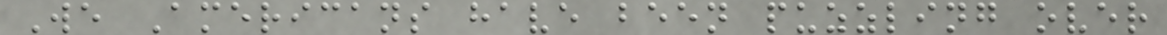We Americans have been puzzling over
